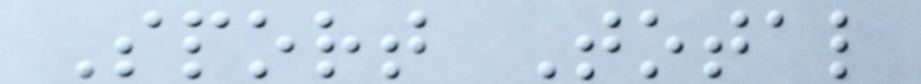Sport Total
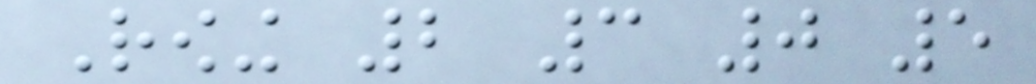Rowing 2 3 0 5
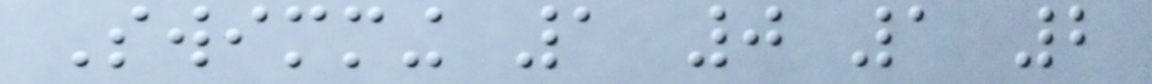Swimming 1 0 1 2
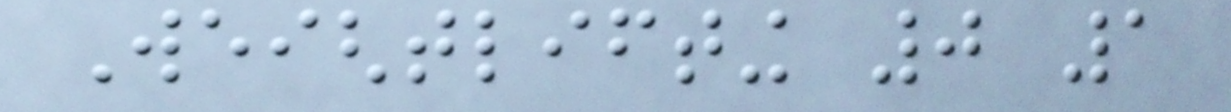Weightlifting 0 1
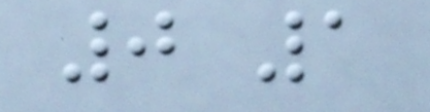0 1
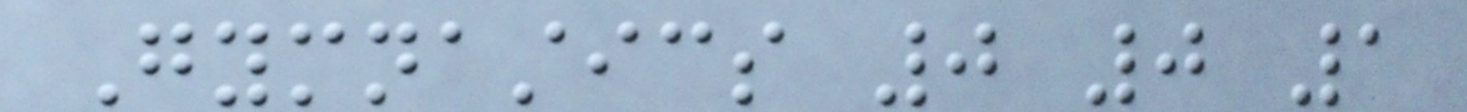Gymnastics 0 0 1
